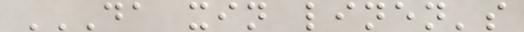DA XIN LINEN'S
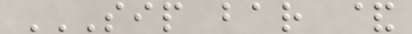SIP BAR &
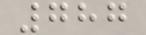787
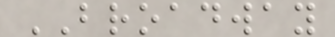BROADWAY
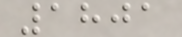1801
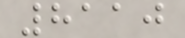8110
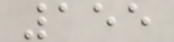155
